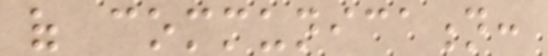of communication:
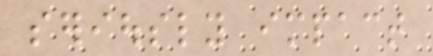seriously impact
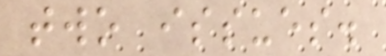two issues.
